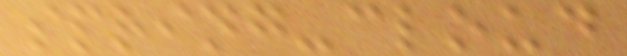spring-cloud
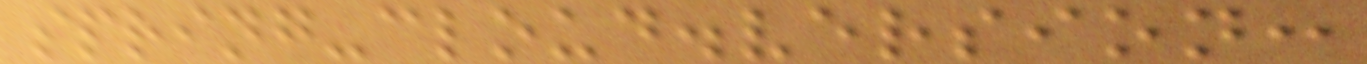spring-cloud.version:
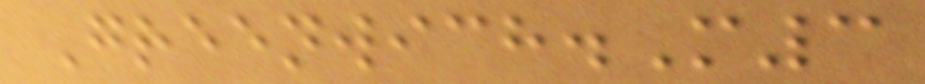Greenwich.M3
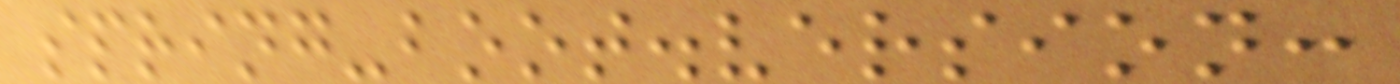spring-boot.version:
